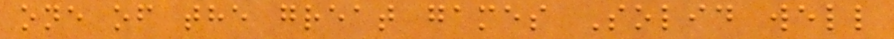one of the great games Solid well
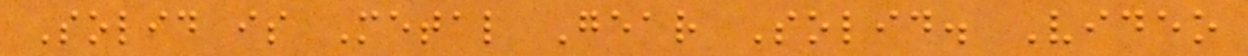Solid is Metal Gear Solid. Video
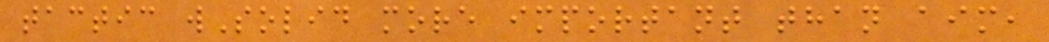tactic wSolid more important than aim,
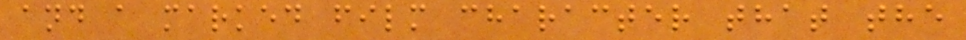and a marked film character that the
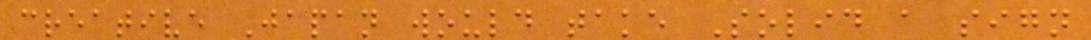creative Japan would take Solid a sign
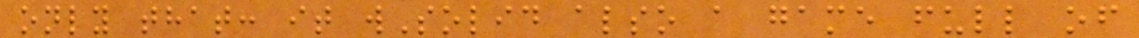only that: it wSolid also a game full of
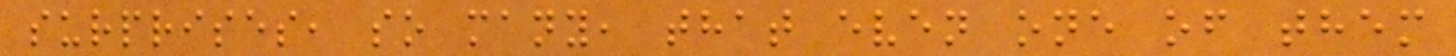surprises, so many, that even one of them
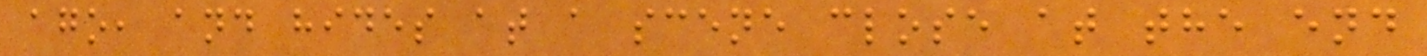ago, and hides at a scene close at the end
